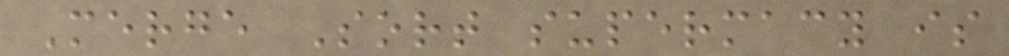Merge Sort supermacy is
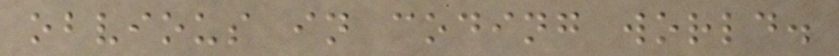obvious in coding world.
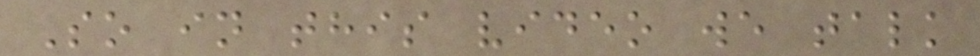So in this video we talk
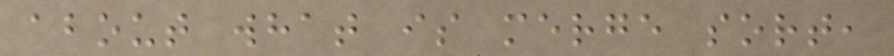about what is merge sort,
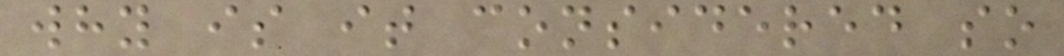why is it considered so
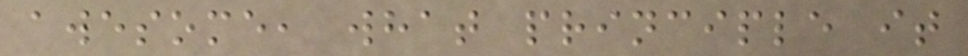awesome, what principle it
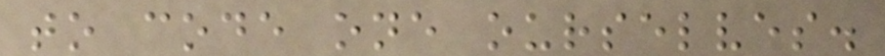to code one ourselves.
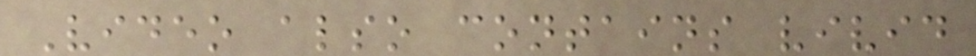Video also contains vivid
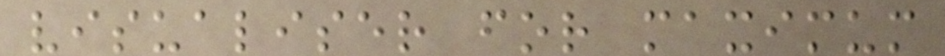visualiser for maximum
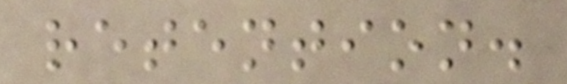retention.
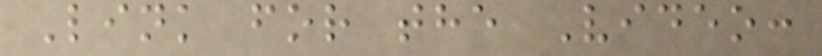Link for the Video:
